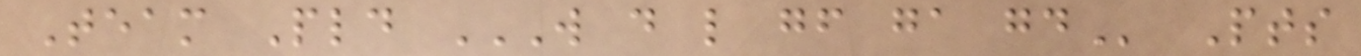Team Pld W D L GF GA GD Pts
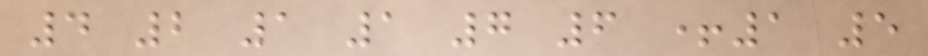4 2 1 1 7 6 +1 5
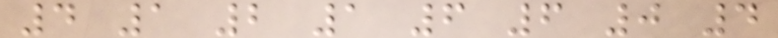4 1 2 1 6 6 0 4
